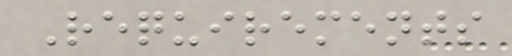Requirements
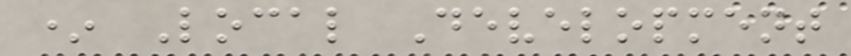* Local Development
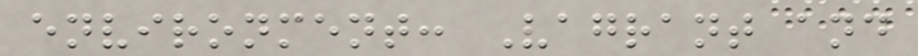environment: Vagrant and
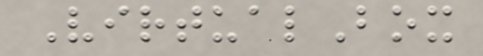VirtualBox
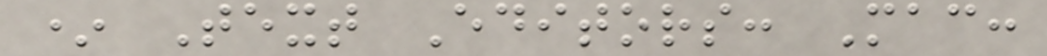* Text Editors: Mac:
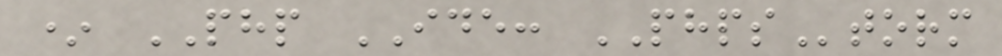* PHP IDE: PHPStorm
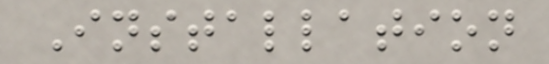Installation
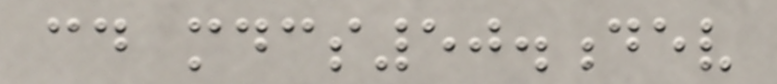cd mdcs50.dev
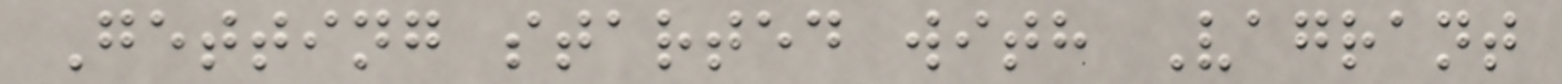Getting started with Vagrant
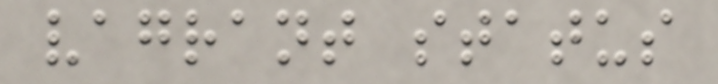vagrant status
